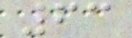63
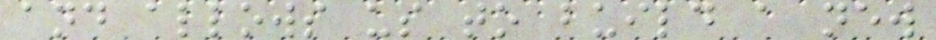and allows us to build a new
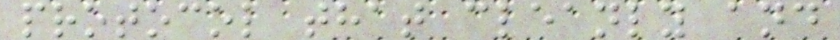protocol that cleanly and
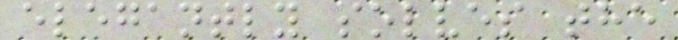elegantly solves the
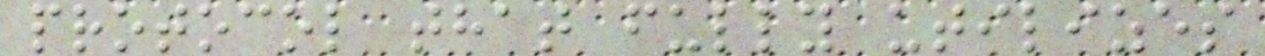protocol that fully utilizes
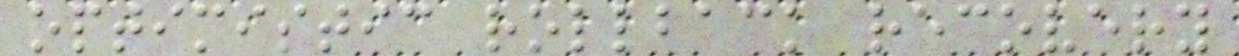optimistic rollback recovery
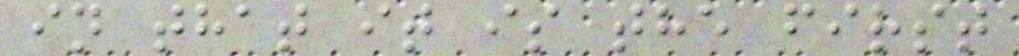in that it is the first
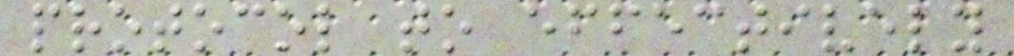protocol to effectively
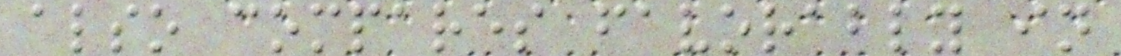also compares favorably in
